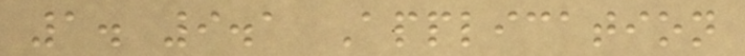1. 9.1 Application
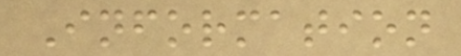Information
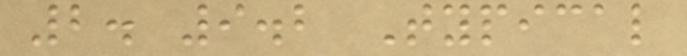2. 9.2 Typical
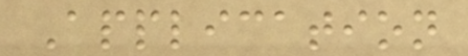Application
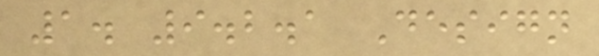1. 9.2.1 Design
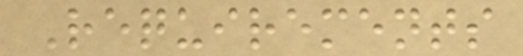Requirements
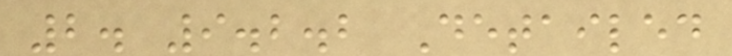2. 9.2.2 Detailed
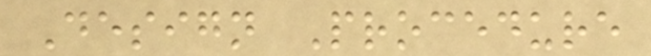Design Procedure
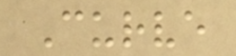Curve
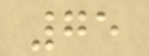75
